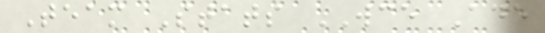Team Stats WCE Ade
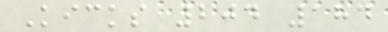Kicks 204 184
